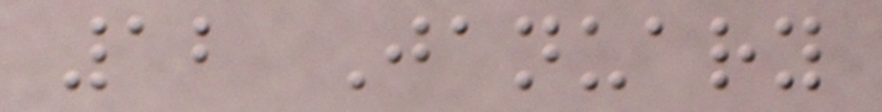12 January
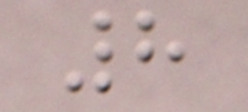8
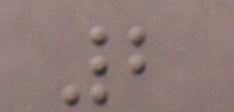2
